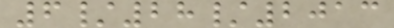6/28/2013
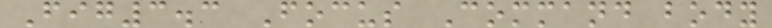Fig3.3 Focus Command body
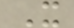X
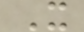X
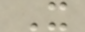X
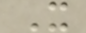X
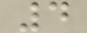4
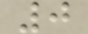0
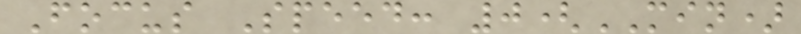Focus Speed: 0(MIN)
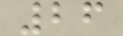26
